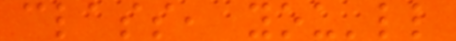class, you'll
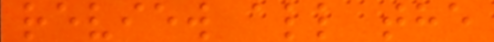review all the
